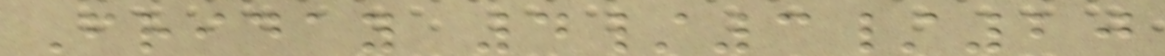Friday 4/3/20
